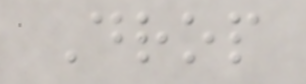Drop
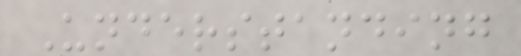Understanding
